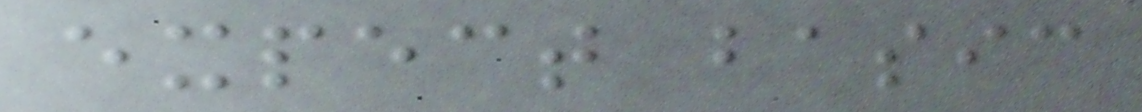expect basic
